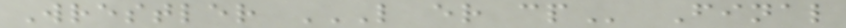Wrestler L ER CP Final
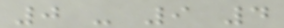0 - 9 4
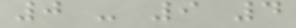0 - 9 4
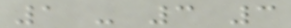1 - 3 3
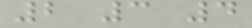2 3 4
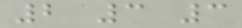2 3 3
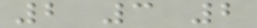2 3 2
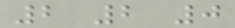2 2 0
